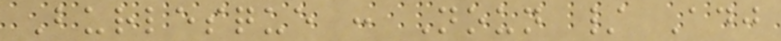Burlesque : Noun / Adj
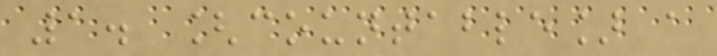1. [countable] a
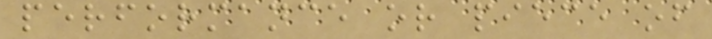performance or piece of
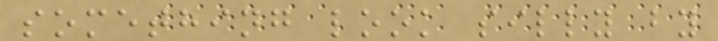something look silly by
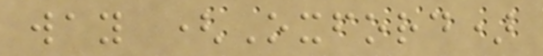way (Oxford)
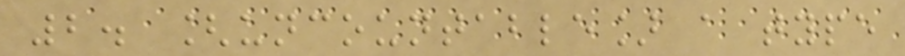2. [uncountable] a type
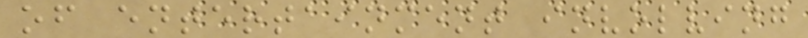of entertainment involving
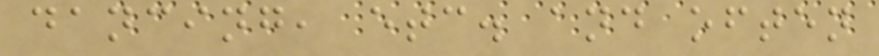dancing, etc. and often
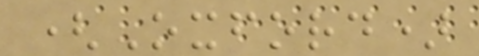(Oxford)
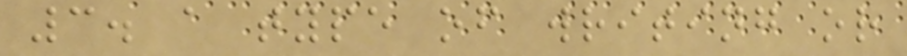3. a type of writing or
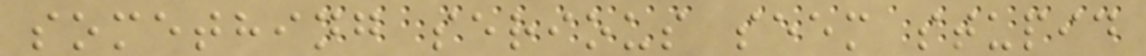something serious seem stupid
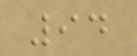94
